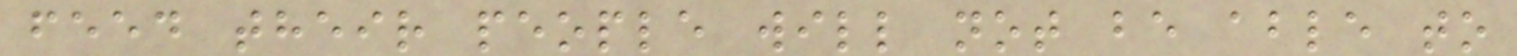feed their people will not be able to
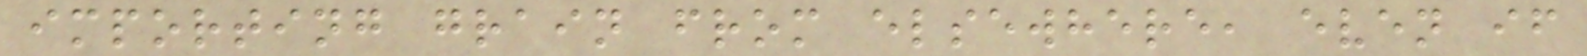importing grain from elsewhere, even if
